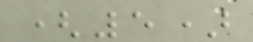(5)
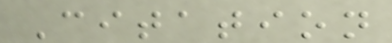Citation
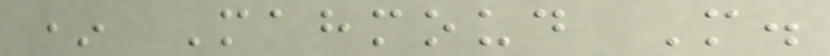* Mahmoud M.
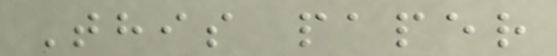This paper
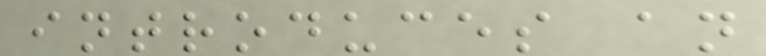introduces an
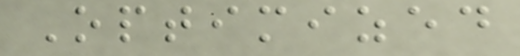Optimized
